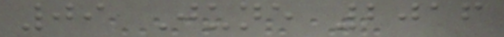09 June 2016
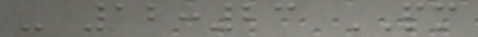- 12:23 PM
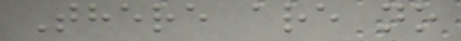There are no
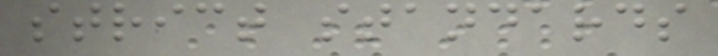strict standards
